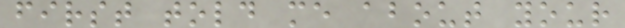first told me about your
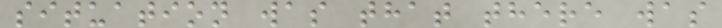situation was that there was
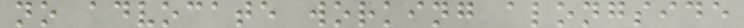no advocate working alongside
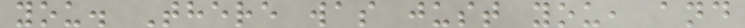you. There was just you, and
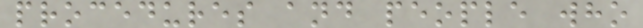procedures and people who
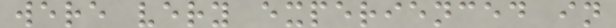were very experienced in
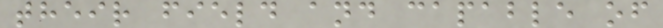their field and capable of
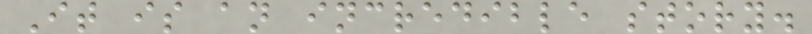It is an incredible story.
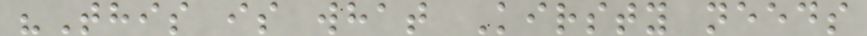"This is what Kirsty needs
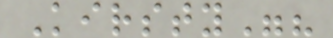Kirsty"?
